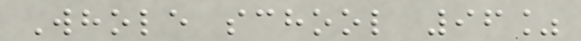Whole school 96%
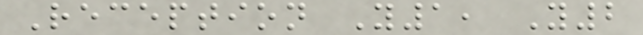Reception Y1, Y2
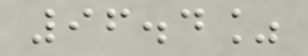96.4%
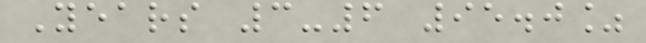Years 3-6 95.0%
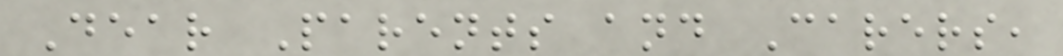Dear Parents and Carers,
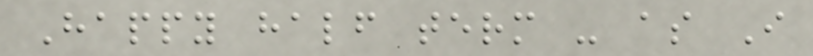Happy half term - as I
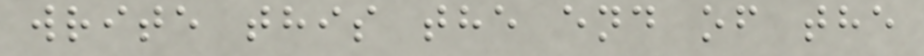write this the end of the
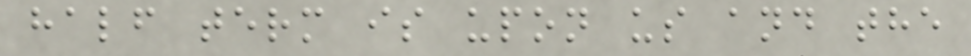half term is upon us and the
